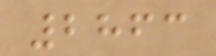2863
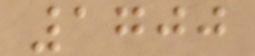1700
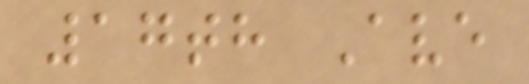17th Ave
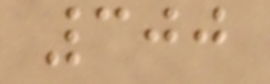300
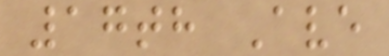17th Ave
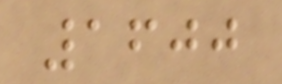1600
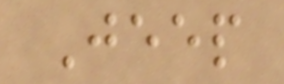Jeep
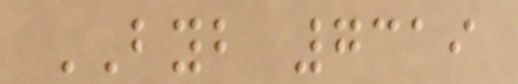BYB 7319
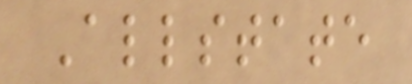Allstate
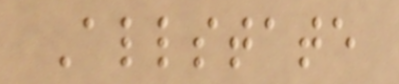Allstate
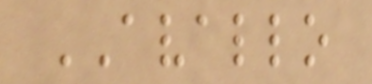AVALLO
